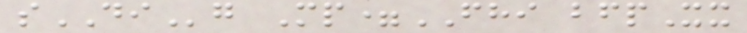sDIg Mp=FHI bfpXx
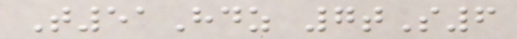T51Hdz 7tS6
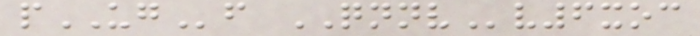pUGf QNNVv6xoc
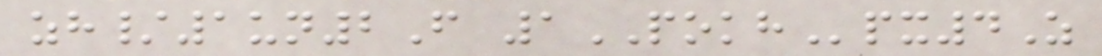zh/1un2F 1POKHpx4Z
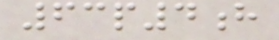63p4h
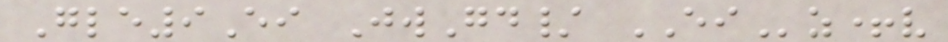Gle9Ei JwGd/ EIz+v
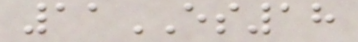11ES18
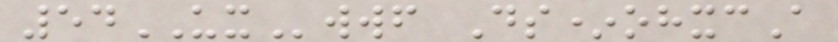54UXwwf Ds*ohxcA
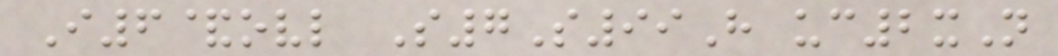I6&ovl S7S99H uc2xN
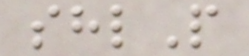shlP
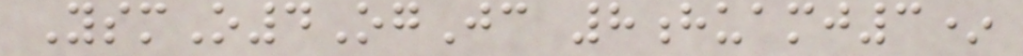YsmO4OgJc 8huamj3*
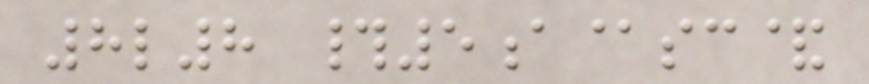8l8 #5a@sc&
